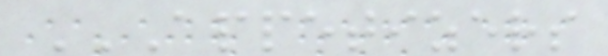APPETIZERS
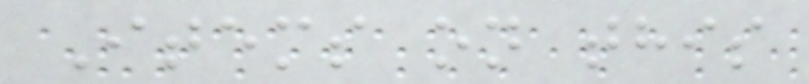Items on this
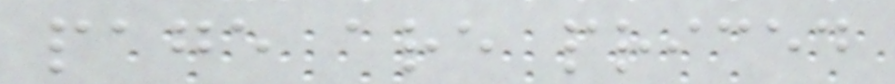page are priced
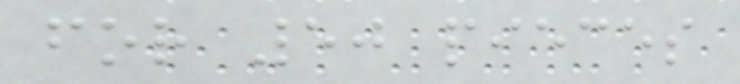for 50 pieces
